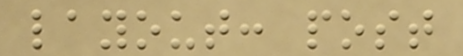layout: post
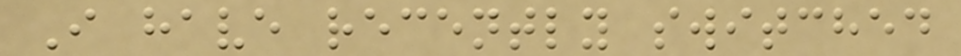I have recently switched
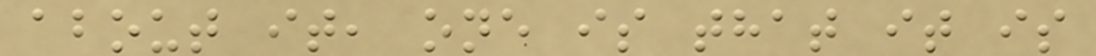about it, one is that it is
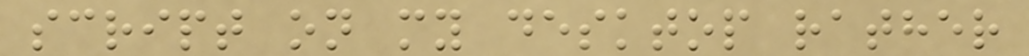script on my desktop rather
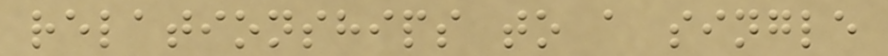relationships to a single
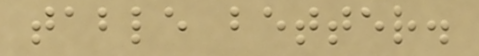table better.
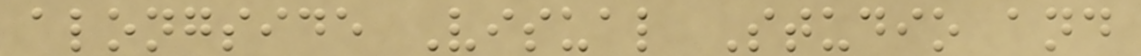alongside Visual Studio and
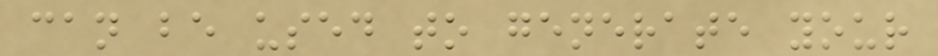can be used to generate your
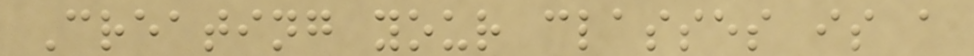Creating your classes is a
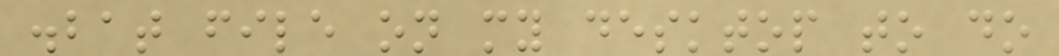.bat file on my desktop to do
